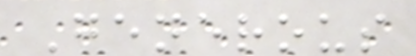Generous
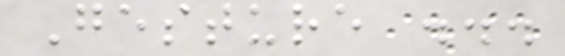Gesture ...
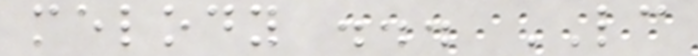melody ... LC
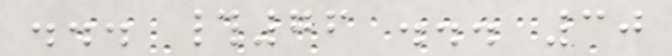... #76 ... 30
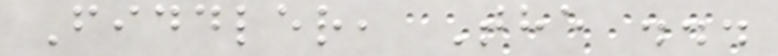Fiddler, The ...
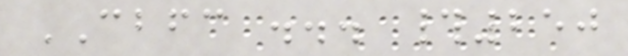CBFC ... #250
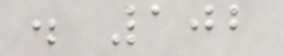. 102
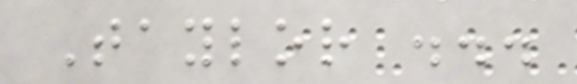Taylor ...
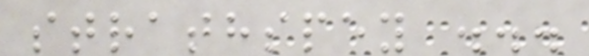strathspey ...
